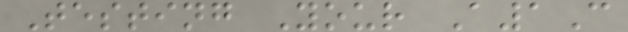Testing Your A1C
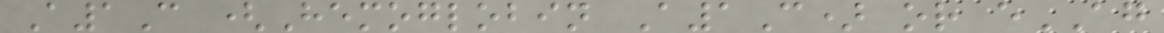A1C (Hemoglobin A1C) or eAG
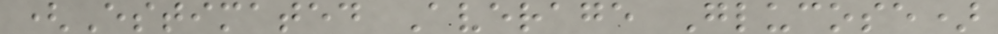(Estimated Average Glucose)
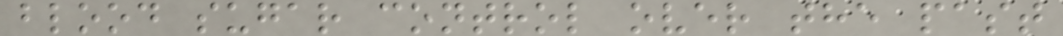blood sugar control over the past
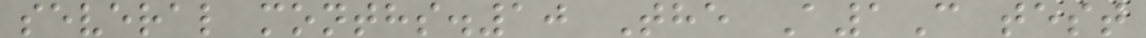several months.10 The A1C test
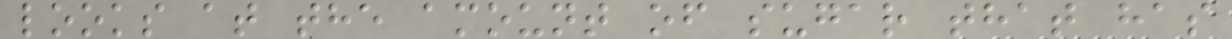looks at the amount of sugar that has
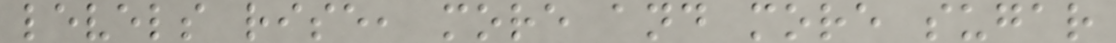levels rise, more and more sugar
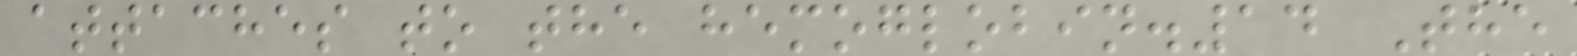attaches to the hemoglobin.14 The
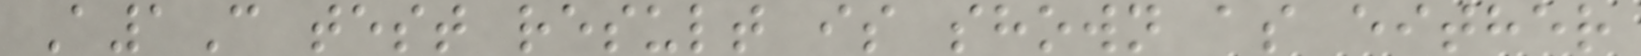A1C test result is shown as either
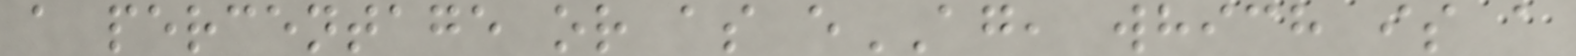a percentage or as eAG, which is a
